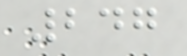247
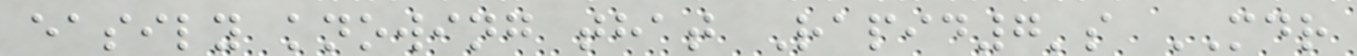easily knowing that Rapid7's MDR
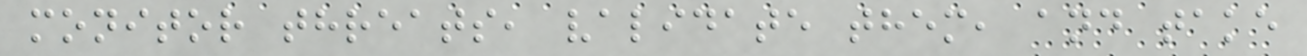monitor threats, validate them, and take
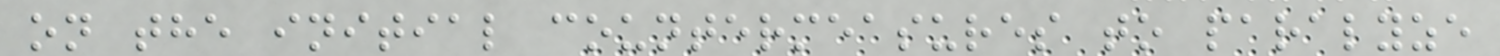on the initial countermeasures to paralyze
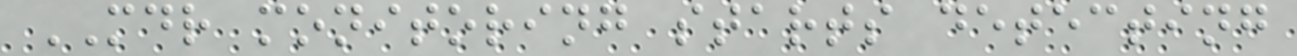MDR monitoring starts detecting
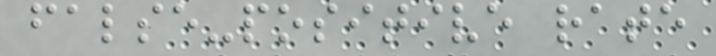false-positive rate
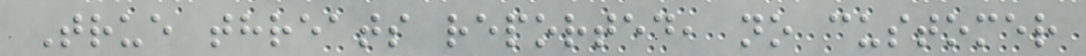True threats reported, no customer
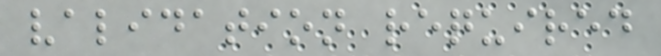validation required
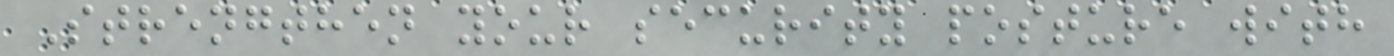Strengthen your security posture with
